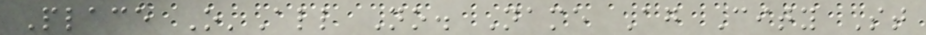Place O'All No. Name Ag City St
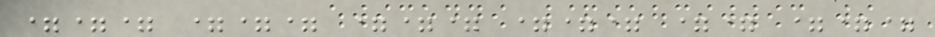=== === === === == ===
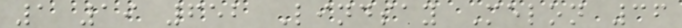1 19 652 Lindsay Melon 36
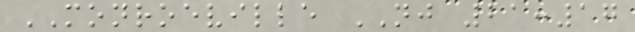MONROEVILLE NJ 21:17
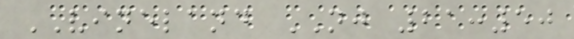VINELAND NJ 21:50
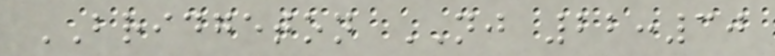BRIDGETON NJ 22:30
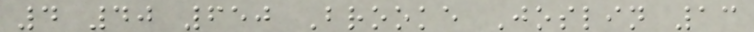4 40 650 Brooke Joslin 13
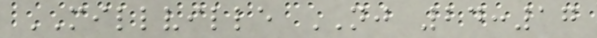MILLVILLE NJ 24:17
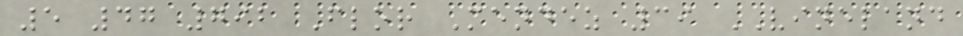5 47 792 Flor Mendez 39 VINELAND
